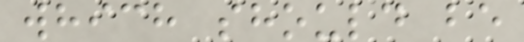which should be
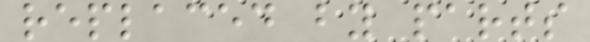replaced by parts
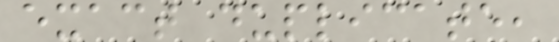exact duplicate,
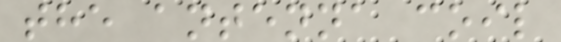the antenna coil
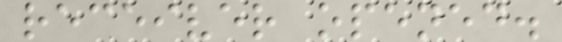receiver opened.
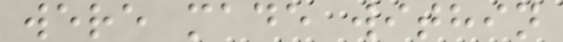were made within
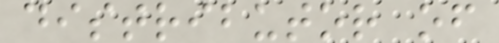distributor of
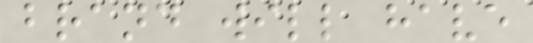brand will have
